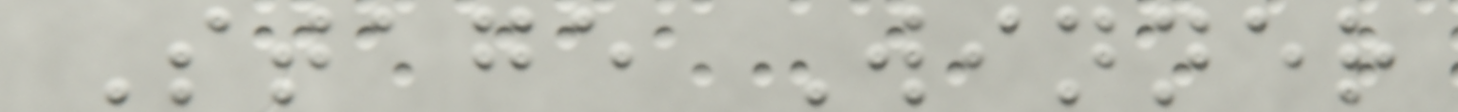Stage Winner
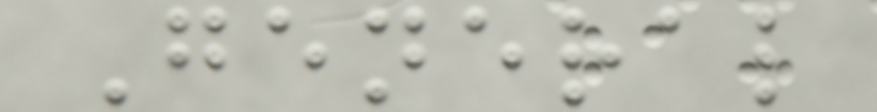General
